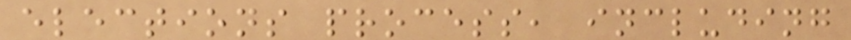elections process, including
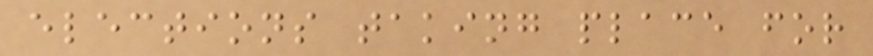elections taking place for
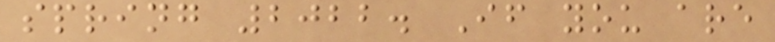spring 2022. If you are
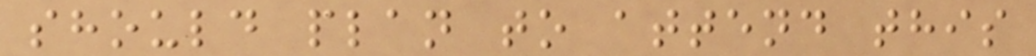should plan to attend this
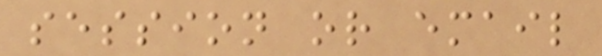session or email
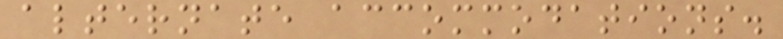alternate accommodations.
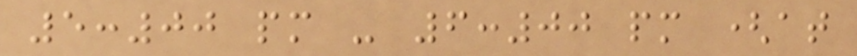5:00 pm - 6:00 pm (at
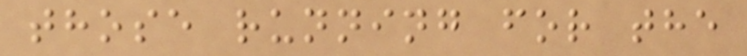those running for the
